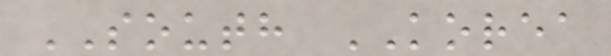SOUTH KOREA
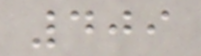409
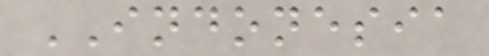INDONESIA
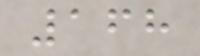168
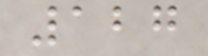127
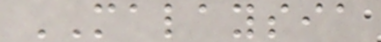MALAYSIA
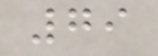79
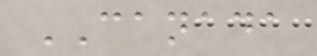CANADA
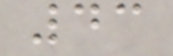43
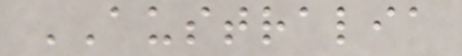AUSTRALIA
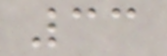33
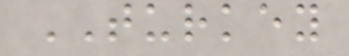TURKEY
